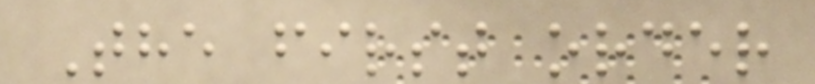The first order
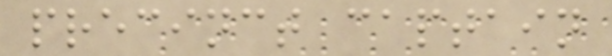precinct captain
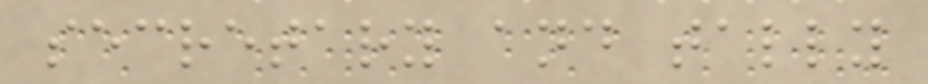secretary and tally
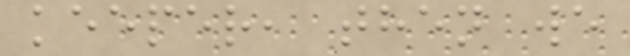keeper, then we
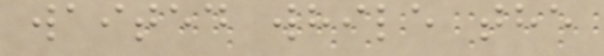waited while the
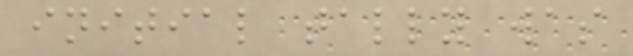initial tally was
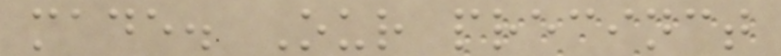made. Our precinct
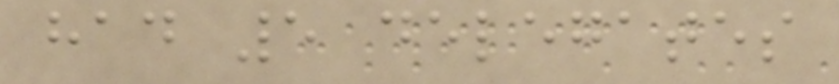had 5 delegates
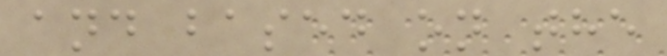and based on the
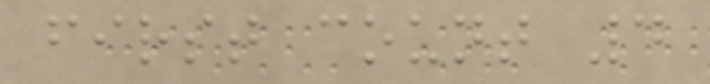first count 4
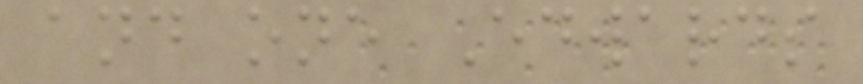and one Edwards
